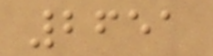2651
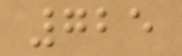725
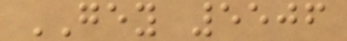GEY 5506
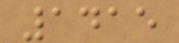1415
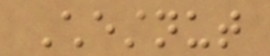Chestnut
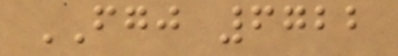FGJ 6722
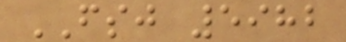FSJ 5982
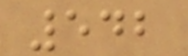542
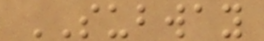SUBWAY
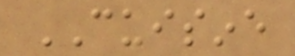CUISINE
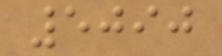5090
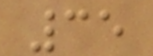35
